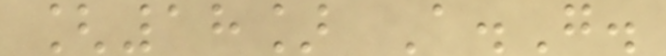[18] A.G.
